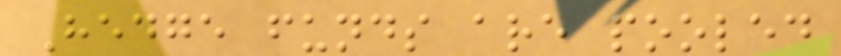Hedge funds are pooled
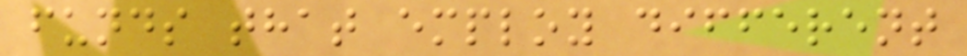funds that employ different
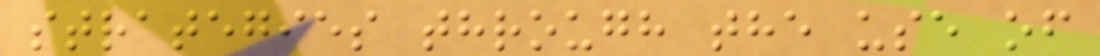strategies through the use of
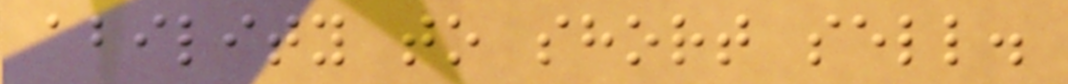ability to short sell.
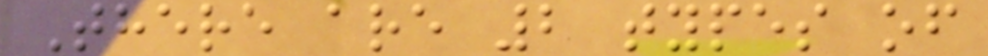There are 2 types of
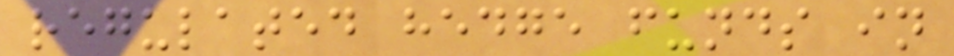regulated hedge funds in
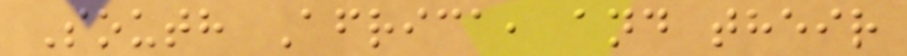South Africa, and their
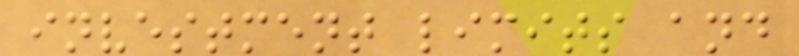investment limits and
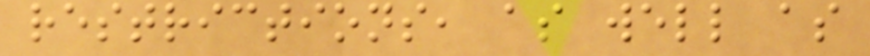restrictions, as well as
